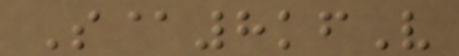S@8kfV
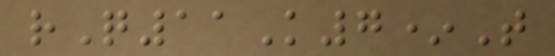rQ11K7*T
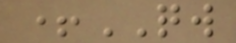+QW
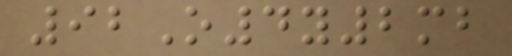92O4y2mb
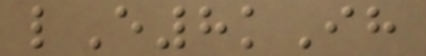lE8kIh
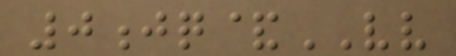0jq&VV
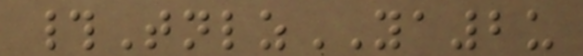#TnlzYA2u
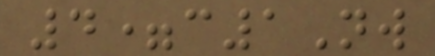4=c1Nw
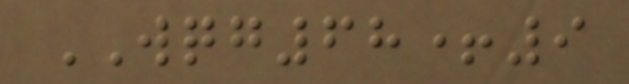WQG68+9
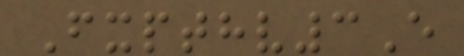Fxpthv3E
